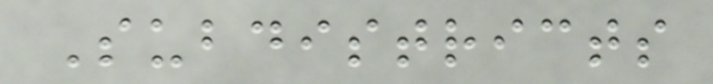Subdistricts
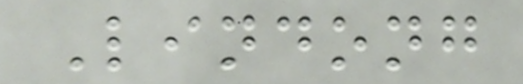Lindong
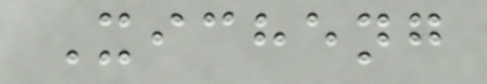Xicheng
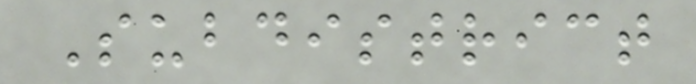Subdistrict
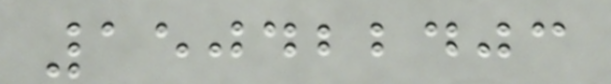150422403
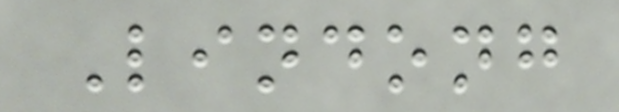Lindong
